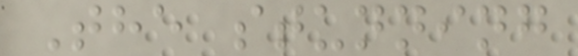The stunning
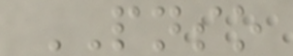PNSO
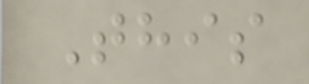This
